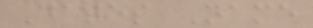Dates Name
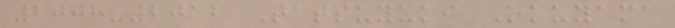2008-2012 Tatsuyuki Okuyama
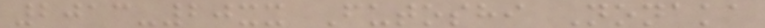2013-20xx Futoshi Nonaka
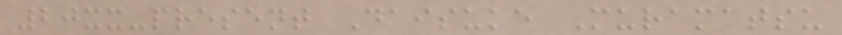20xx-present Daisuke Muramatsu
